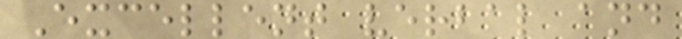Excellent verbal and
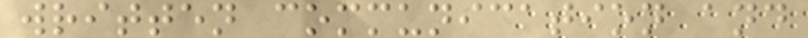written communication and
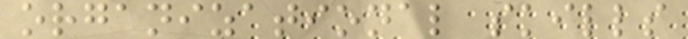organizational skills
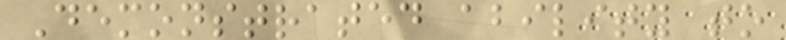Demonstrated ability to
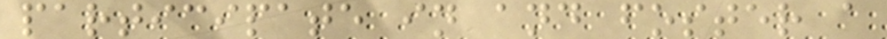participate in and foster a
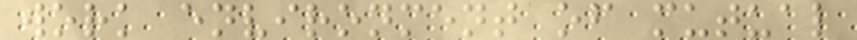work environment of mutual
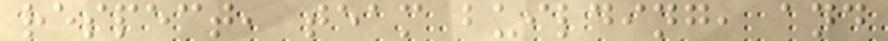respect, team building, and
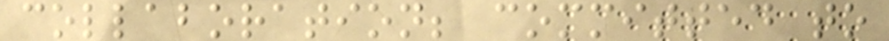collaboration; committed to
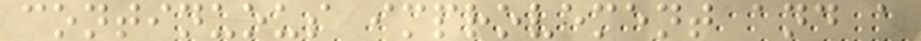continuous improvement and a
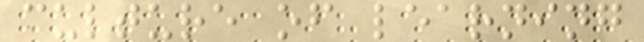culture of learning
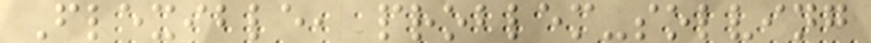Flexible, problem-solving
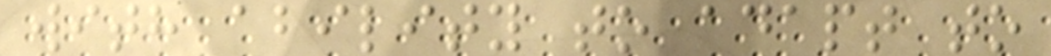with ability to adapt to
